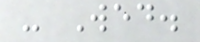- Wed.
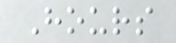Hours
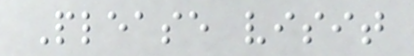Please visit
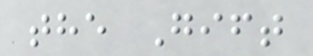the Gift
